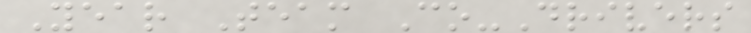Year Team Co-Drivers
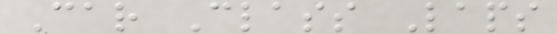Car Class Laps
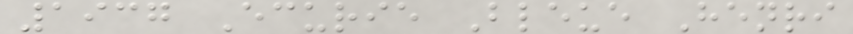1937 Ecurie Bleue Henri
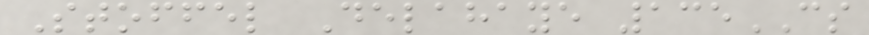Stoffel Delahaye 135CS
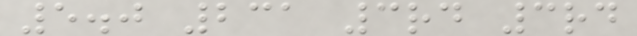5.0 231 3rd 3rd
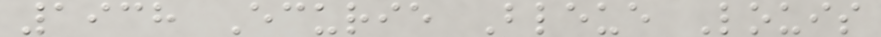1938 Ecurie Bleue Louis
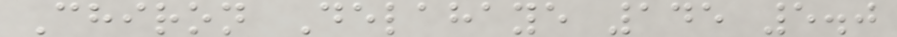Chiron Delahaye 145 5.0
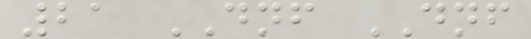21 DNF DNF
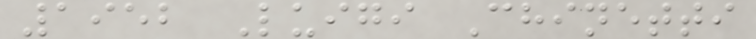1952 Luigi Chinetti
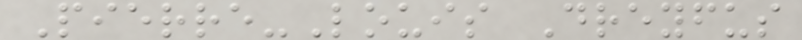Pierre-Louis Dreyfus
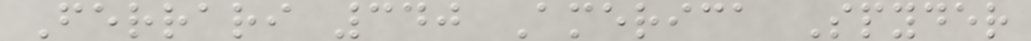Ferrari 340 America Spyder
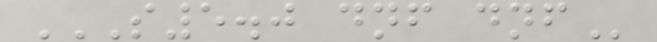S5.0 DNF DNF
